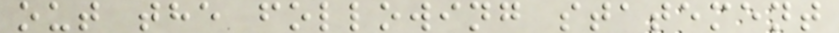out the following statement
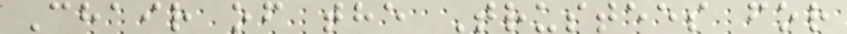Chair of the Trustees for
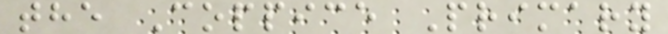the Coppice Primary
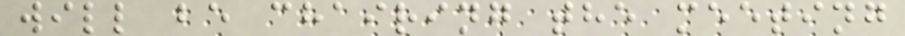will be chairing the meeting
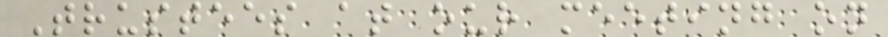Trustees at our meeting on
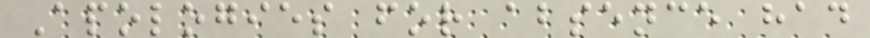Apologies for absence had
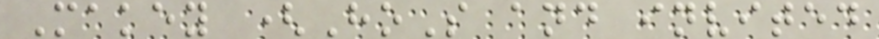Makey (HoS and invited
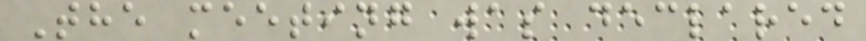The meeting was declared
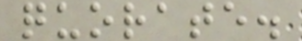quorate.
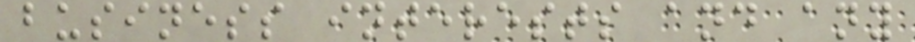business interests and any
